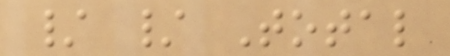/ / Total
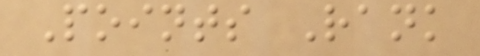Points Rank
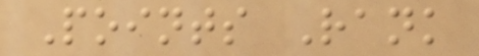Points Rank
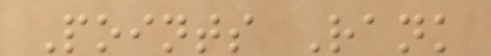Points Rank
